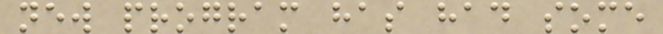new program has had some
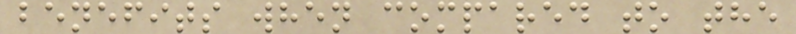benefits when compared to the
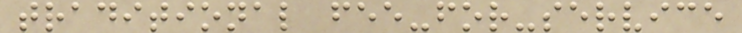traditional fee-for-service
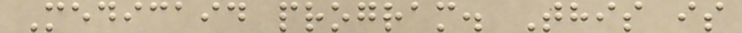Medicaid program. This is
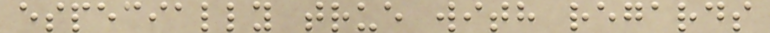especially true with regards
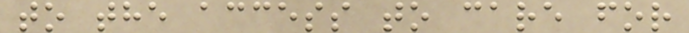to the access to care for
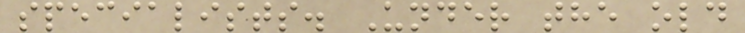specialists. Under the old
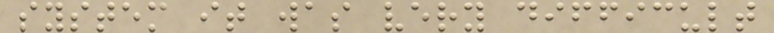system it was very difficult
